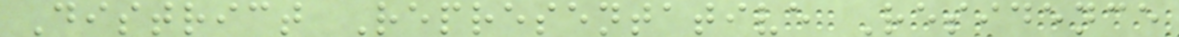District Representative Residence
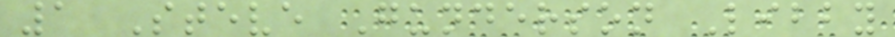1 Steve Gunderson Libby
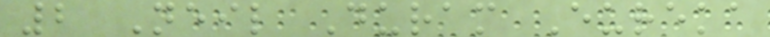2 Neil Duram Eureka
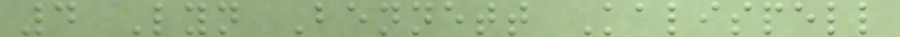4 Lyn Bennett Kalispell
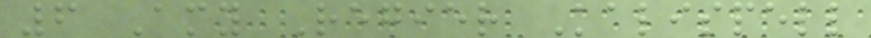6 Amy Regier Kalispell
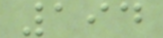194
